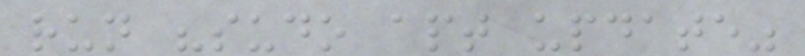run "sudo apt update"
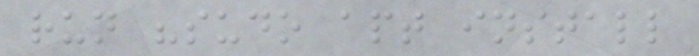run "sudo apt install
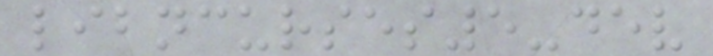libncurses5-dev
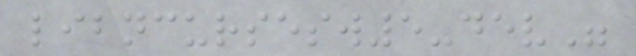libncursesw5-dev"
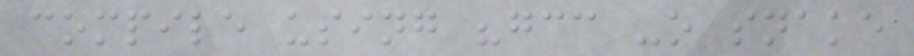compile using "gcc -o snake
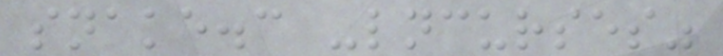snake.c -lncurses"
